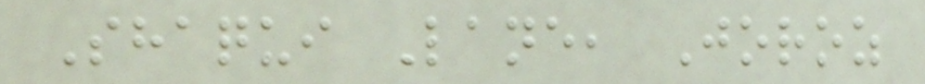Shaqui Lane, Joroz
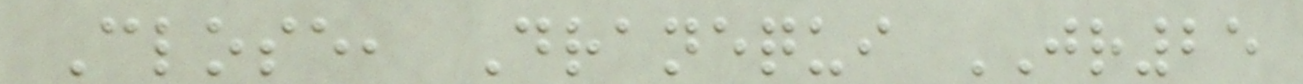Close, Dranequi JR25
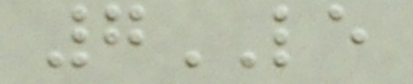7LE
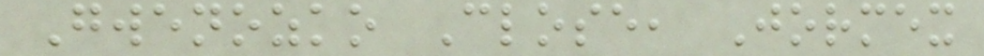Gwenozko Close, Jormex
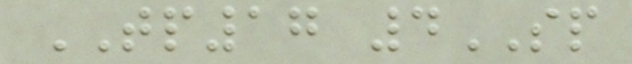TP17 4SP
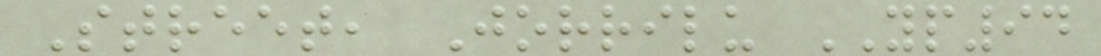Street, Jorrilu YP94
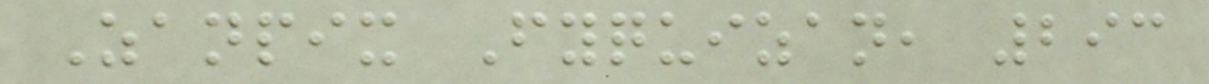Zanpix Fyquizan, 293
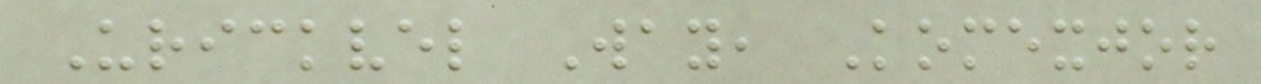Urickvel Way, Komexjor
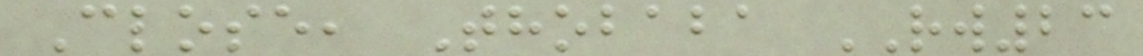Close, Thobaba RW23
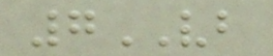7VB
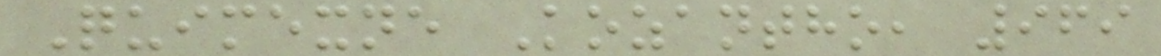Quimexne Kozantho, 969
